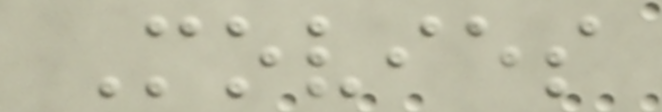Movies
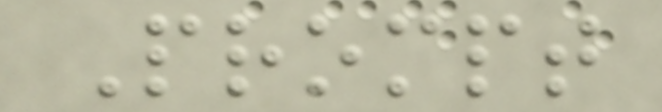Prompt
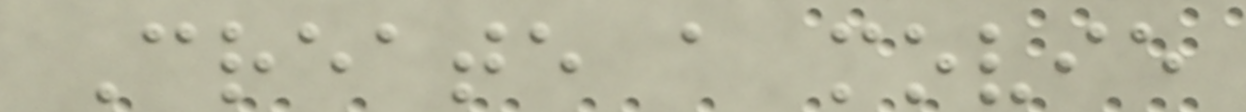Create a movie
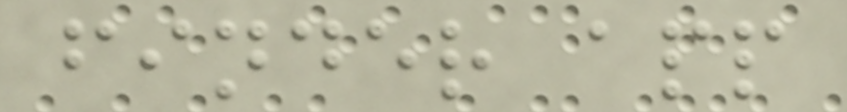finder app
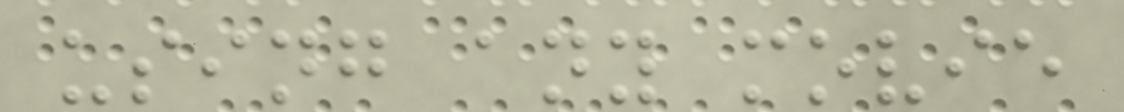using any movie
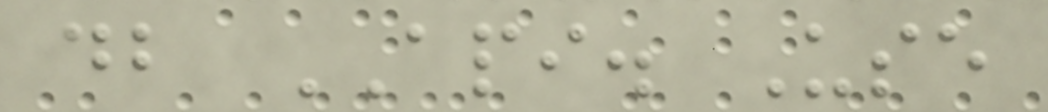db API. Use
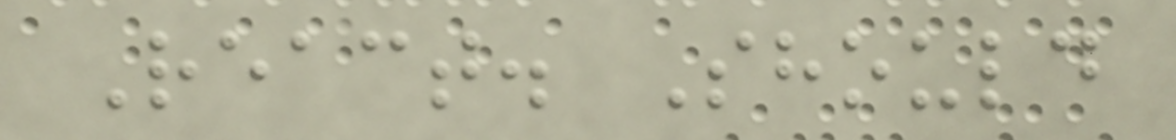React. Should
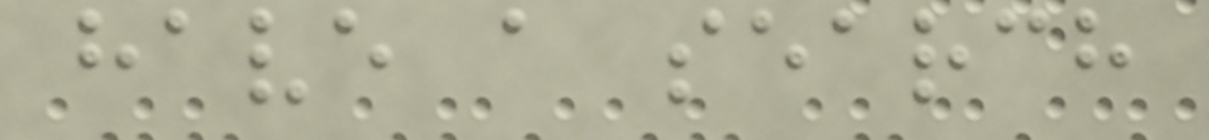have a search
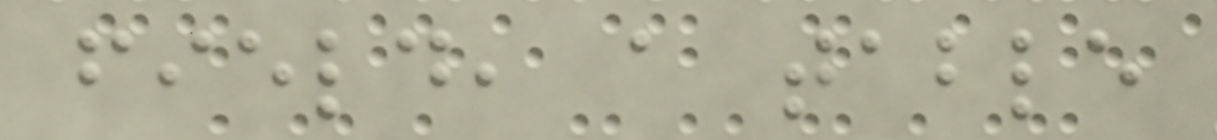field, a table
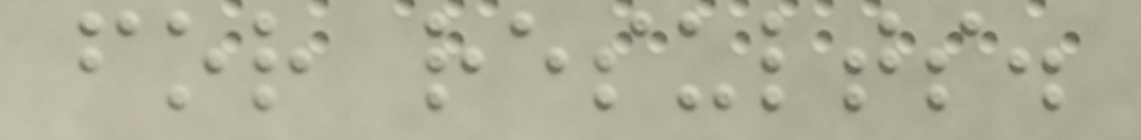for results.
